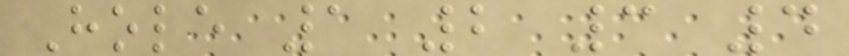Hole 1 2 3 4
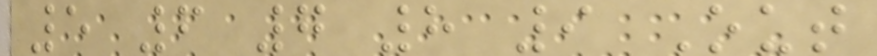5 6 7 8 9 Out
